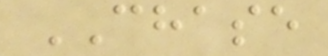CHASE
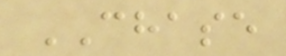CHASE
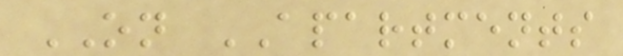ON APARTMENTS
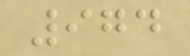974
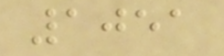1051
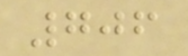706
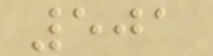501
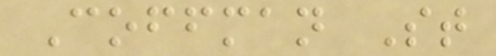Coffman St
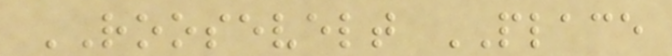ROOSEVELT PLACE
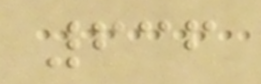636
